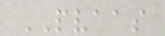PVAAS
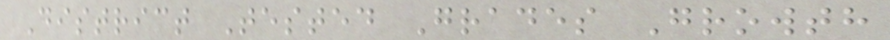District Tested Grades Growth
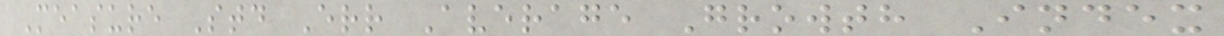Measure Std Err Average Growth Index
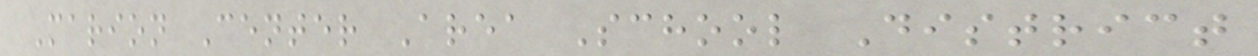Marion Center Area School District
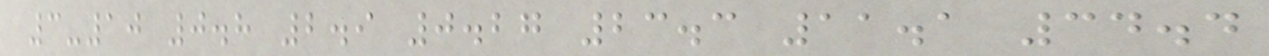3-10 0.8 2.9 0.27 23.3 11.1 34.4
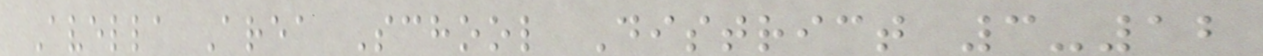Avella Area School District 3-12
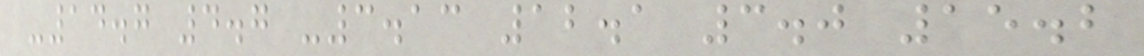-14.7 4.7 -3.13 12.1 3.0 15.2
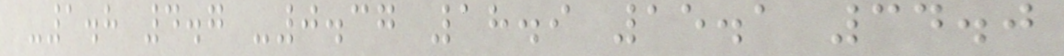-1.8 4.7 -0.37 18.9 15.1 34.0
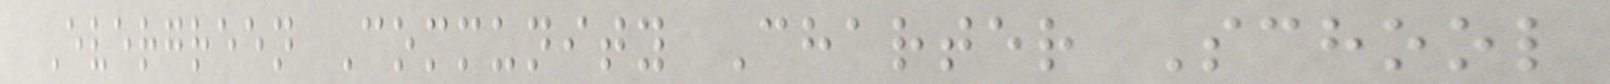Evergreen Community Charter School
